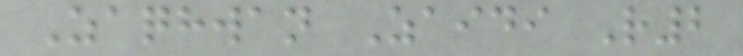Zaqhwan Zaidi R2
